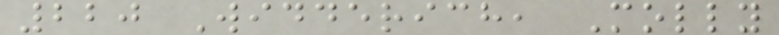220 Widderich, Molly
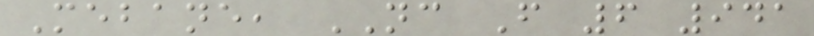Mebane, NC F 6 941
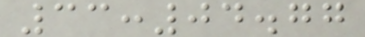33:04.77
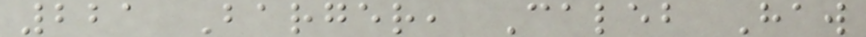221 Barger, Caleb Haw
